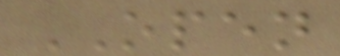OPEN
